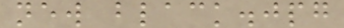new black.jpg
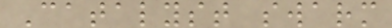Catalyst swarm
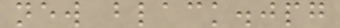new black.jpg
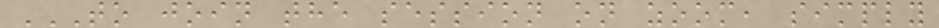TO JOIN THE SESSION ON ZOOM, SIMPLY
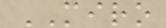MIRO
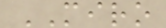MIRO
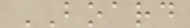BOARD
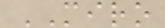MIRO
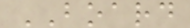BOARD
